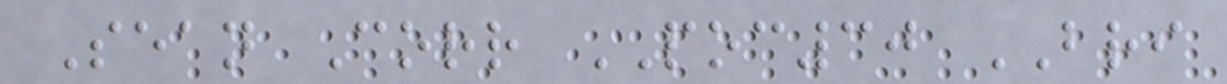Sean Corr POC30 BRI
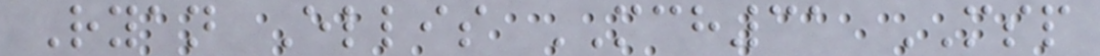Ryan Ellis MCH31 MSP
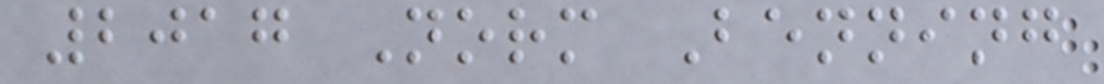2017 Norm Benning
